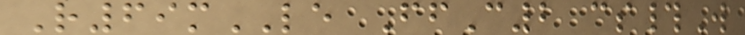R69mLE FfC2 cs#W
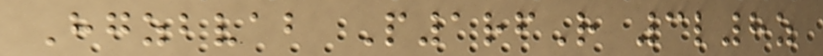Hgzbvab P1rfR 3l8z
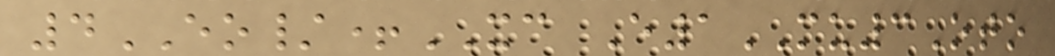4EO/+XC E1MU3Oto
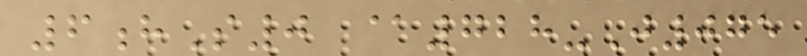6hS0 @728-J075
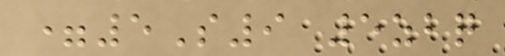=5S9 5zbq
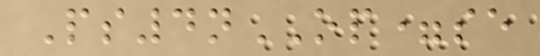Ps4nOP=se
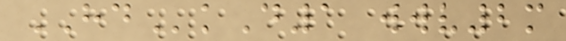HDkD1 wwv2m
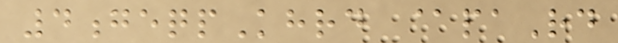4geqpKhrd @paRd
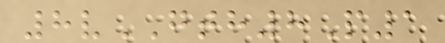8vGTH8P1
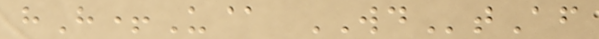hH+U@ WDtAf
